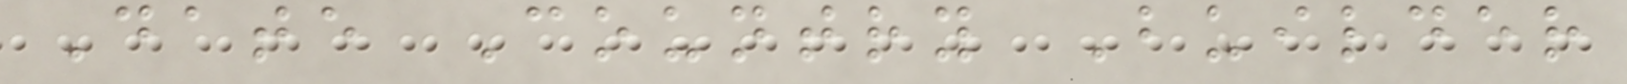Date Country Builder
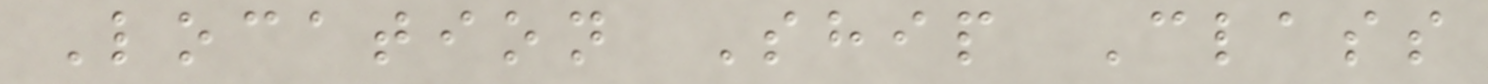Location Ship Class
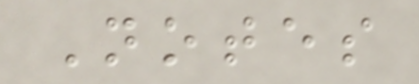Notes
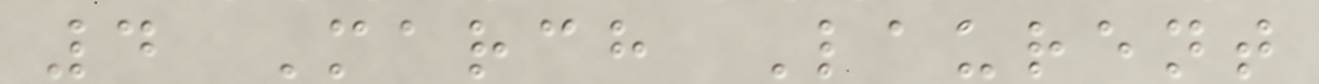4 March Laurent
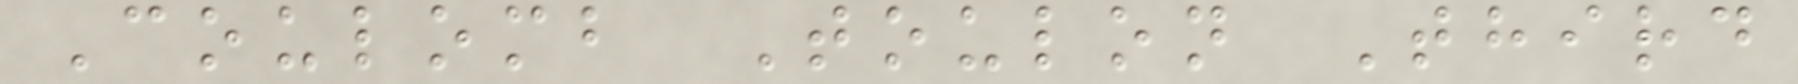Coulomb Toulon Third
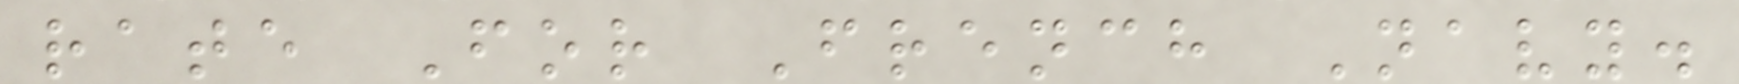rate For French Navy.
